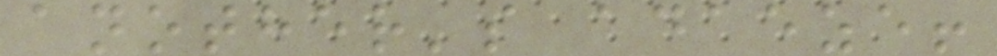another's adaeze!
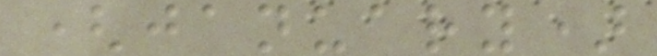(january)
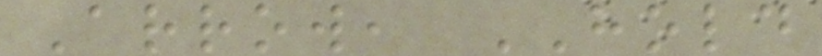Arrow, HOLD
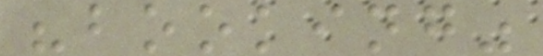"booking"
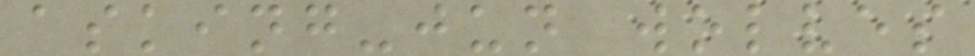asking-jun wolves
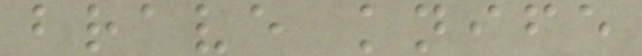brave knife
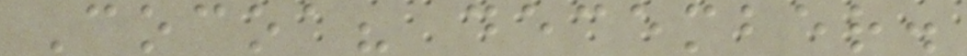Cocoa? december.
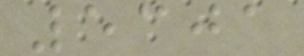5301
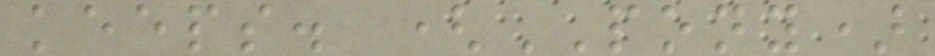keeps. (PONY)
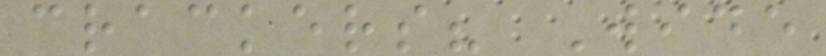crackers? Wide
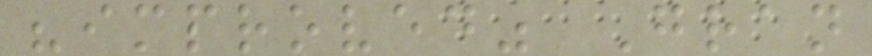"improved" Gran
